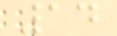14
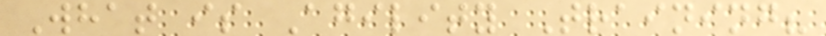What is Agility Training?
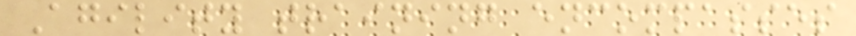Agility training encompasses
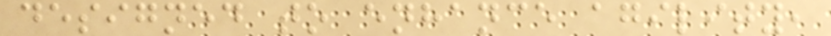designed to enhance agility,
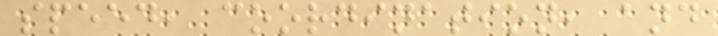speed, coordination, and
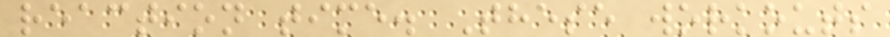reaction time. These workouts
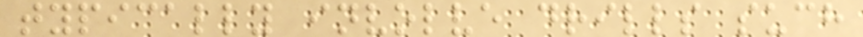typically involve drills such
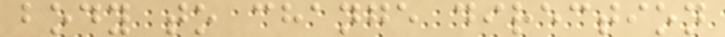body to change direction
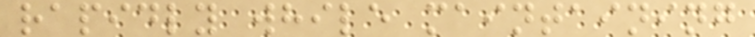rapidly while maintaining
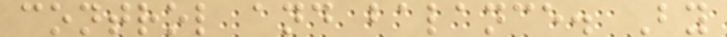control and balance. By
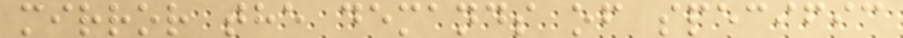mirror the demands of specific
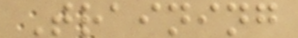Training
